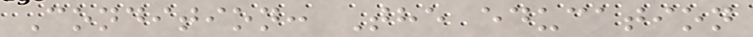Condition: The education
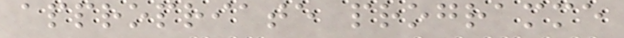appropriate programme
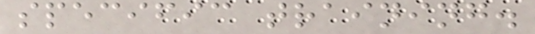specific training.
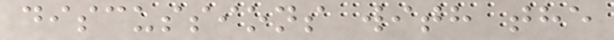discussions with the
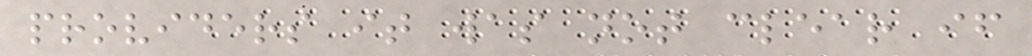providers it was not clear if
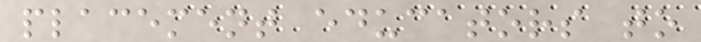placement educators to
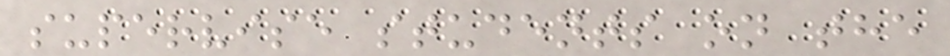supervise students on the
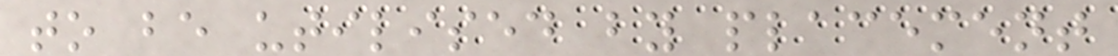to be utilised by placement
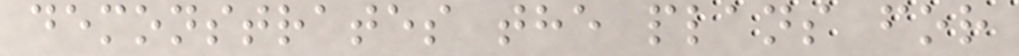demonstrates the plans for
